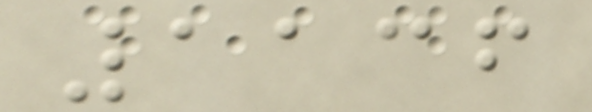1136
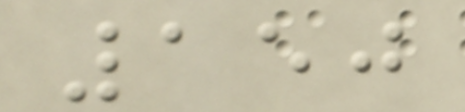150
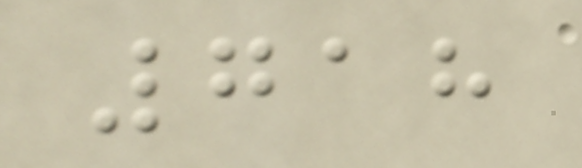718
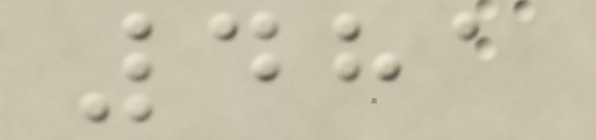481
